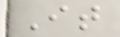It
